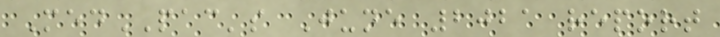MedPAC's June 2021 report
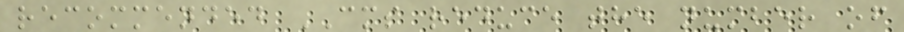recommended CMS reduce the number of
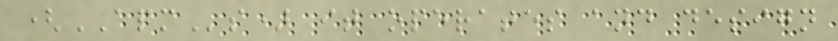(APMs) it operates and design
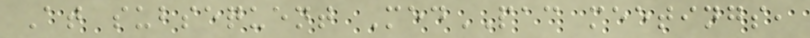At subsequent MedPAC meetings,
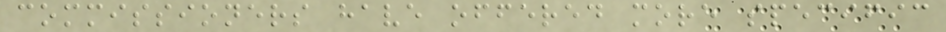commissioners have offered more specific
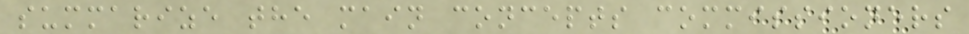summarize the main concepts commissioners
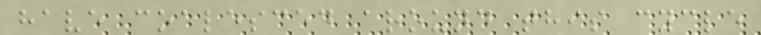have coalesced around this cycle
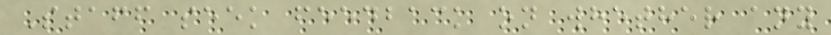Staff seek feedback on whether any
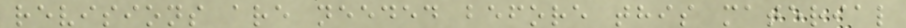revisions are needed before this material
